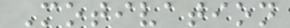Motivation
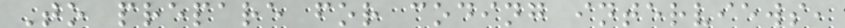To prepare for coding interviews,
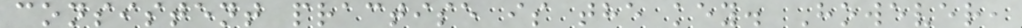consistent practise is the key. However,
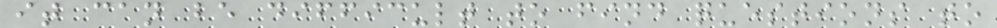it can be difficult to find questions to
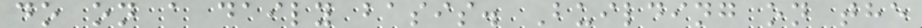do on a daily basis. Building on the
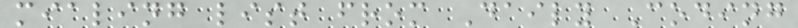mialing list from Daily Coding
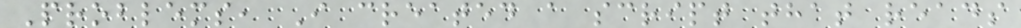Problems, I created a script that reads
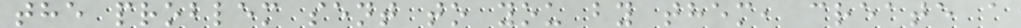the problem sent to you by them, create a
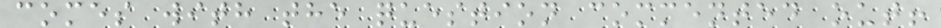comes with the question commented out!
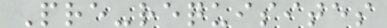Pre-requisites
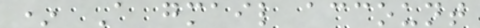* A gmail account
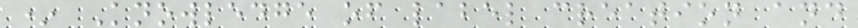* Knowledge of label creation and
